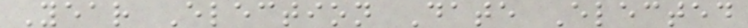Year Election Date Elected
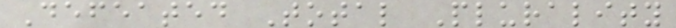Defeated Total Plurality
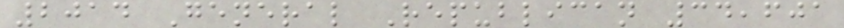2014 General Republican 34,601
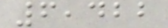6,422
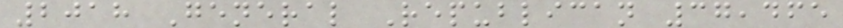2018 General Republican 37,465
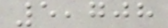5,708
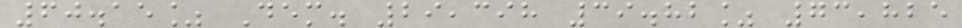60.15% Dem. 29,398 39.82% 73,825
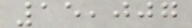15,007
